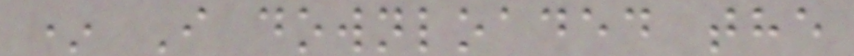* I downloaded the
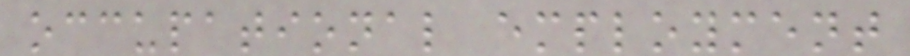occupational employment
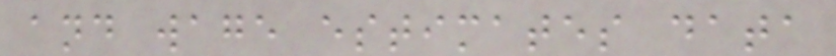and wage estimates data
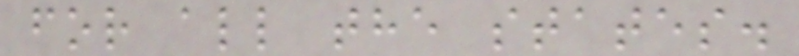for all the states.
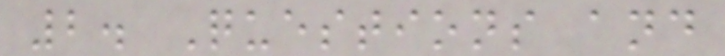2. Questions and
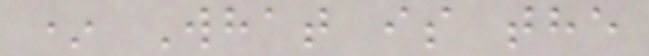* What is the
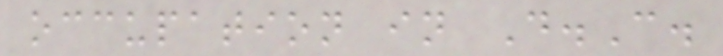occupation in D.C.
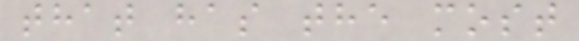that has the most
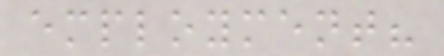employment?
